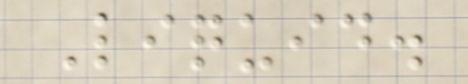Liquid.
